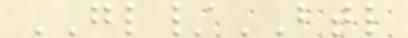GL/BTL
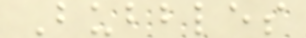Bubbles
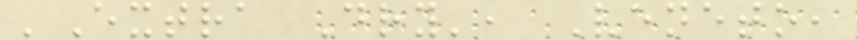'Extra Dry', Veneto,
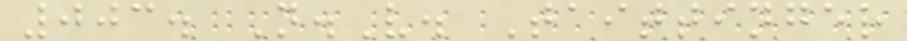003. N.V. Taittinger
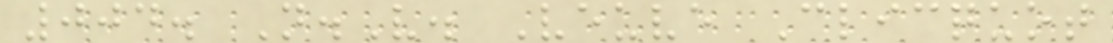004. N.V. Veuve Clicquot
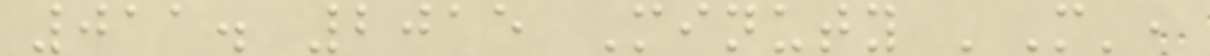011. 2015 Minuty 'M',
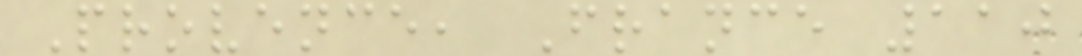Provence, France 110
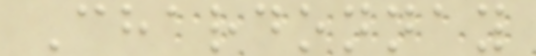Chardonnay
